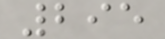295
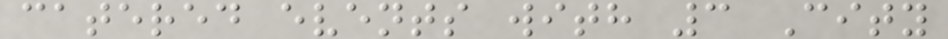catered events with 3 City
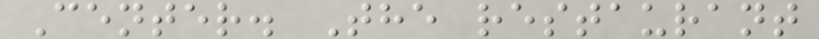Center. The restaurant
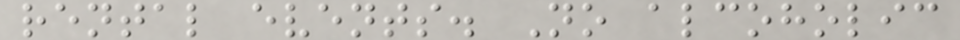rental events. No alcoholic
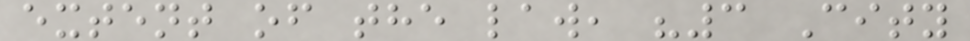extent of the law, "3 City
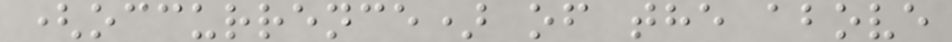(occurrence) of the above
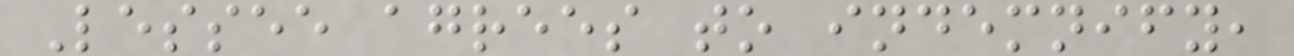Lessee agrees to indemnify,
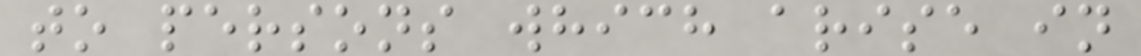to persons which arise in
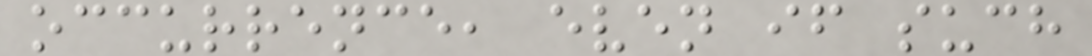occurrence, even if such
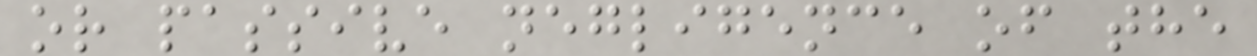or passive negligence of the
